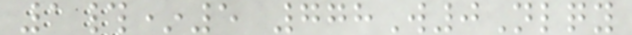1#*5 778W0Nlqy
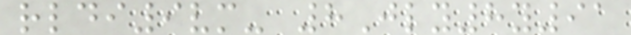rldi9vm- 8Jly8y91
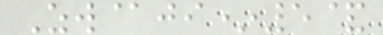Zw@ji*5&
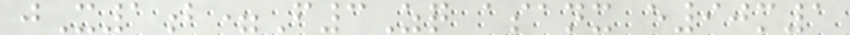jX1b=F3Zq asanx e90m1
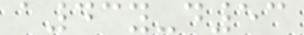a43y-d53
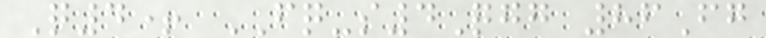Q4+ FQ-s4Qgg 86Fg
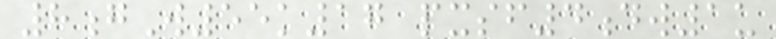8gW55k17 pxsf4dw1u
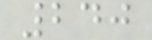240
